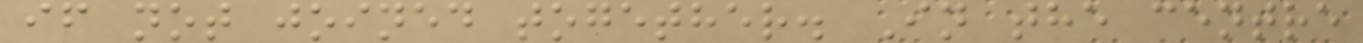if not joined together. In the centre
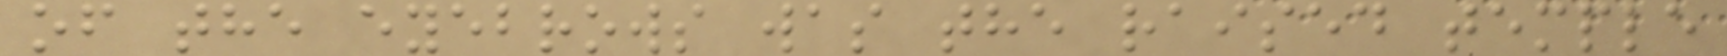of the eyebrows was the raised temple
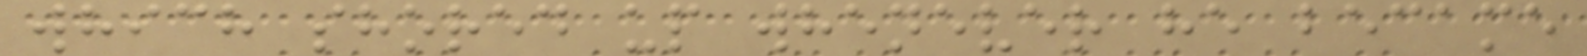which shored up whenever he became
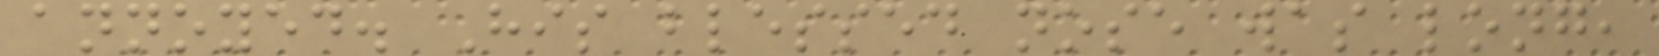annoyed. His blessed nose was long,
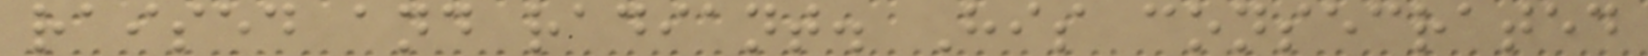raised and radiant. His consecrated
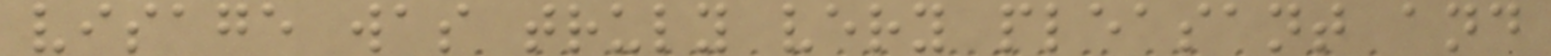visage was truly very pleasant and
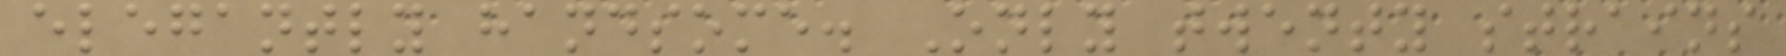elegantly handsome. Only twenty strains
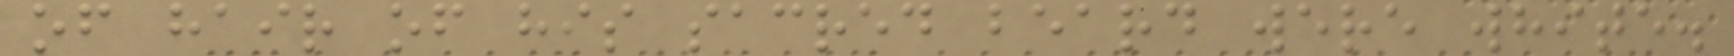of hair of his sacred beard were white.
